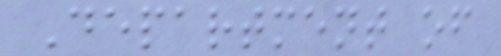Department of
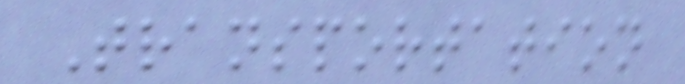Transportation
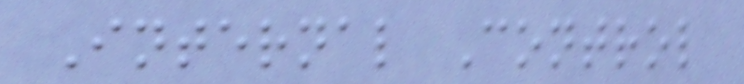Internal Control
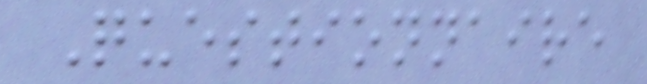Questionnaire
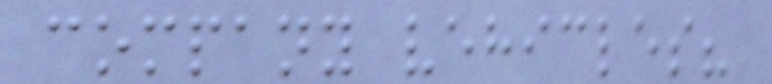company vehicles?
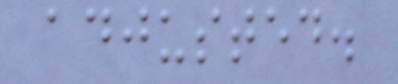adjusted.
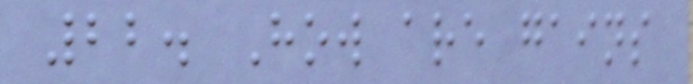22. How are gains
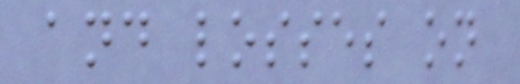and losses on
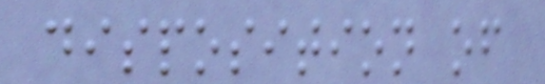disposition of
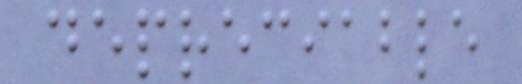depreciable
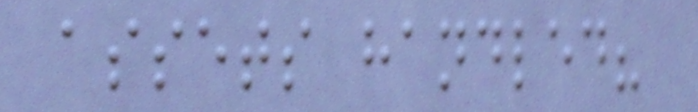assets handled?
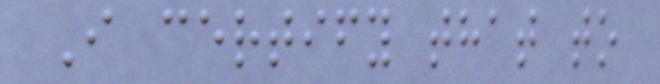I certify that to
